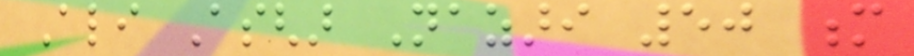Ali Asghar Nazari 50 m
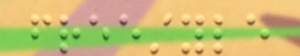freestyle
